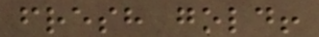fresh gold!
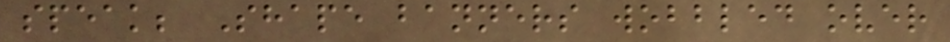speak; Shape banners wobbled over
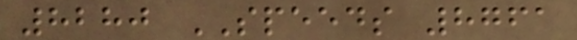8280 SPEEDS 8761
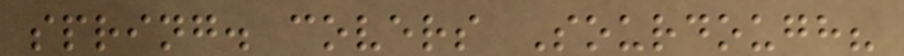spring. covers Sourdough?
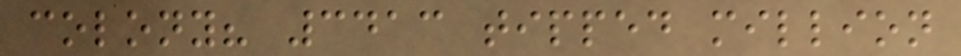colony? 3413 tipped million
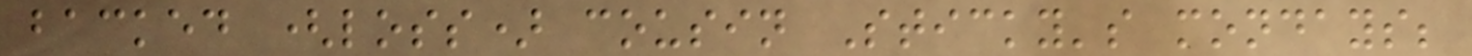backed (loss) cousin Sticky's mondays;
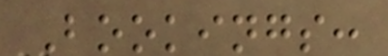Bookings:
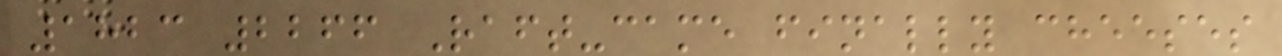1823 2266 Raft-came finally cheeses
